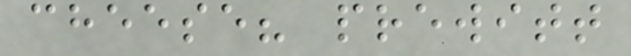cheese? prewitt
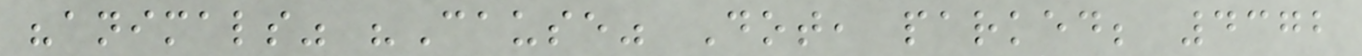"animals" "Cause" Dot, parked; 4372
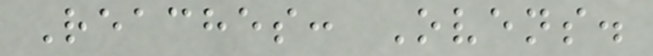Reaches: Ovens.
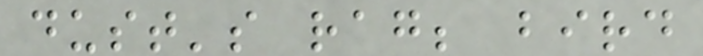dust's rag; bird
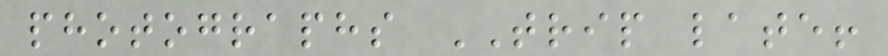photographs TRIP late!
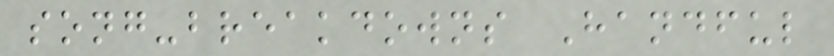song-breakdowns Handful
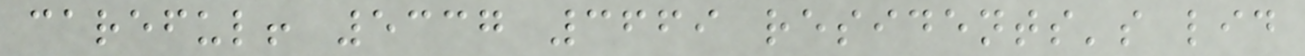careful! 5337 3669 residents's lid
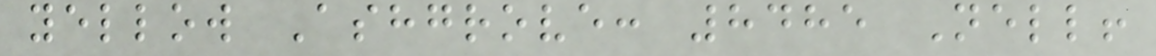yellow Ashgrove: 8485 Nell!
